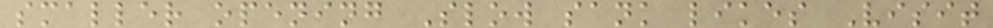smaller opening Slow sank likes Visit
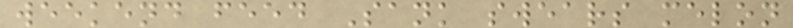weekend feed Sank swears melon
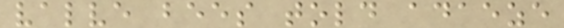valve bees told adaeze
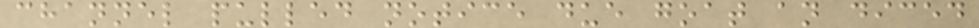channel pulled notice due goat an diced
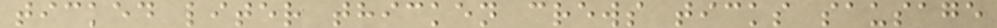ticked liter thicken crews ticks sausage
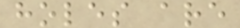holes are
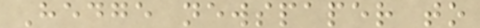Hedge newspaper to
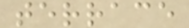terrace
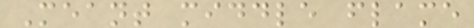Meant middle flame
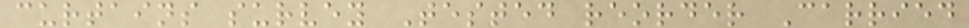curtains survey Tested reorder Carried
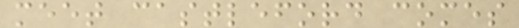meet castleford comes
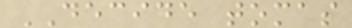DECIDE tomas
